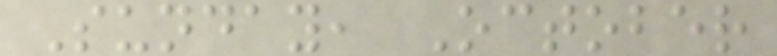Sunday, October
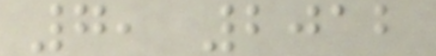7, 2012
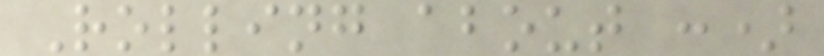Rolling about :)
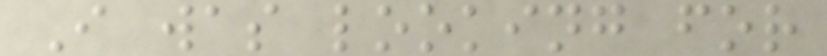I was looking for
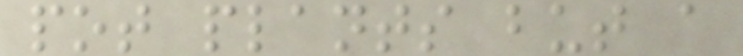pot plants but a
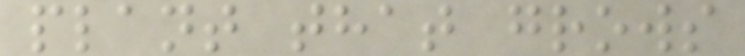plant that grows
